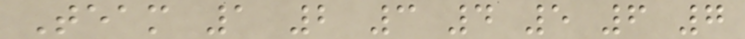Team 1 2 3 4 5 6 7
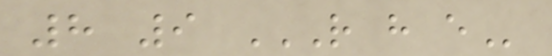8 9 R H E
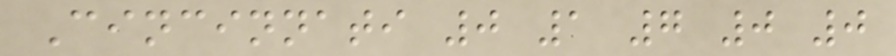Cincinnati 0 1 7 0 0
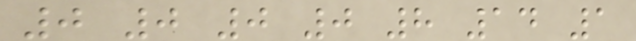0 0 0 0 8 14 1
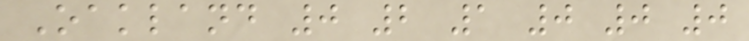Oakland 0 2 1 0 0 0
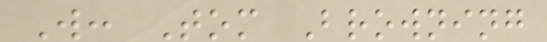W: Tom Browning
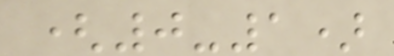(0-1)
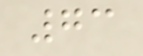73
